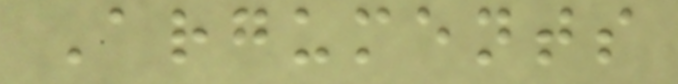Arguments
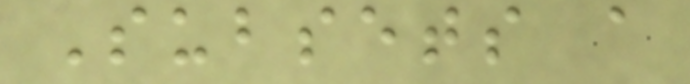Subsets a
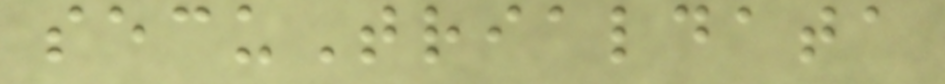secuTrialdata
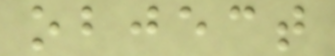object
